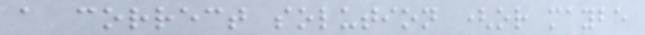a correct solution (or maybe
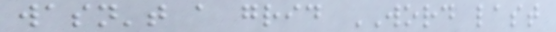wasn't a grid WORD last
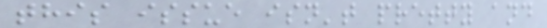this issue isn't pretty and
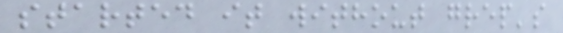started it without grep's
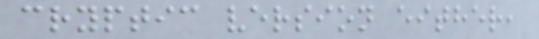cryptic version either,
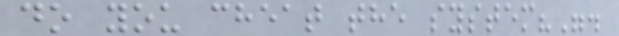do you cheat the system?".
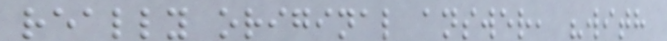really original answer, "with
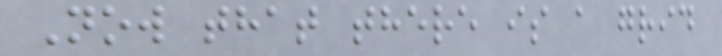Now that there is a grid
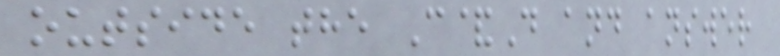outside the C&D and answer
